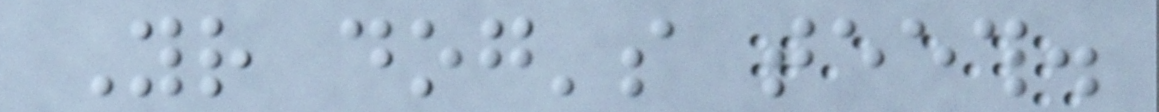Your dog's teeth.
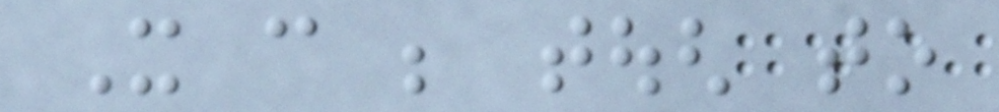It can be tough to
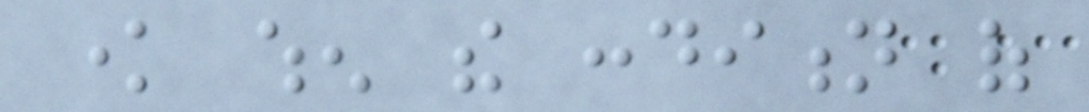know when the condition of
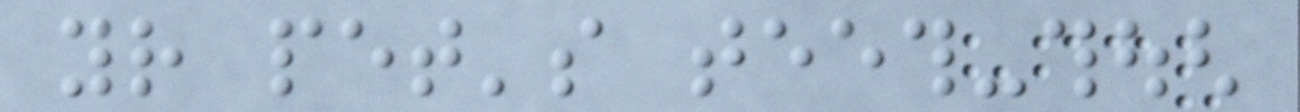your pet's teeth-though
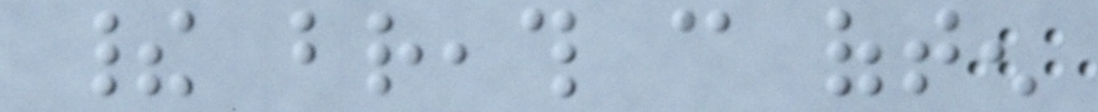their breath can often
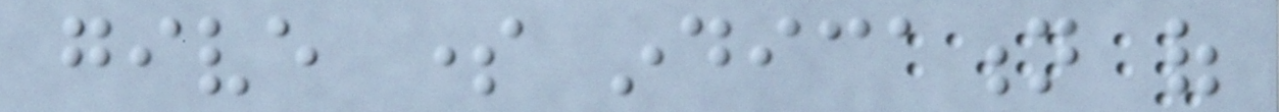give some indication of
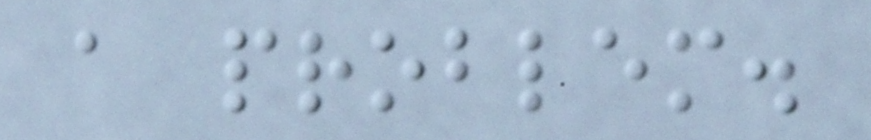a problem.
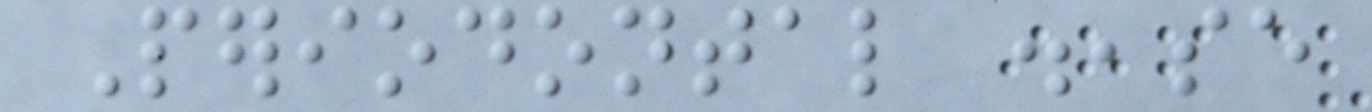Periodontal disease
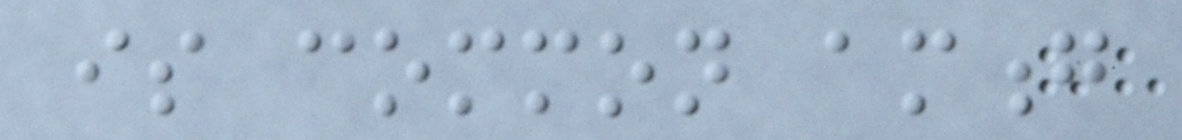is common among
